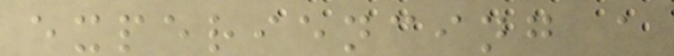experiencing a
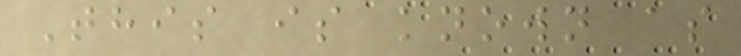This is known as
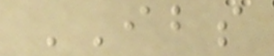IBS
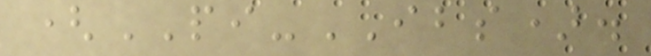(PI-IBS).
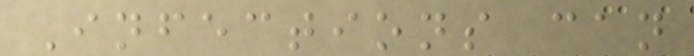Infections can
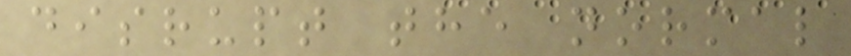disrupt the normal
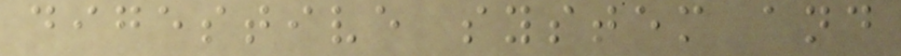digestive system and
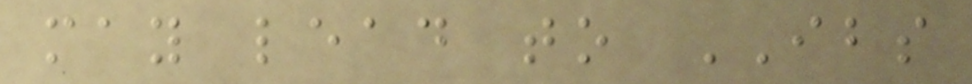may lead to IBS
